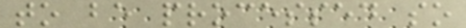to be processed so
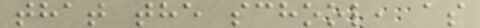that the school, as
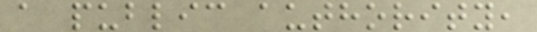a public authority,
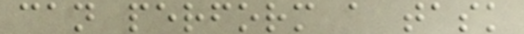can perform a task
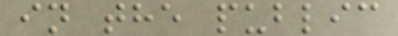in the public
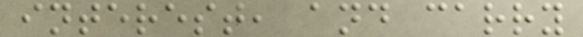interest, and carry
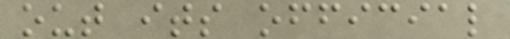out its official
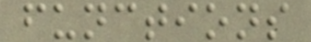functions
